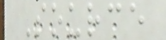Source
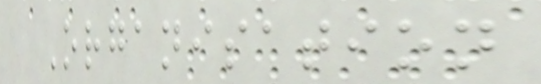Organisation
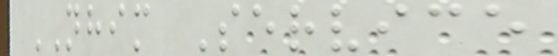NHIM Service
